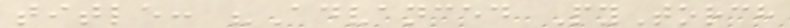title: "Advanced PyTorch
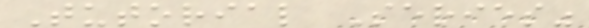Tutorial Series"
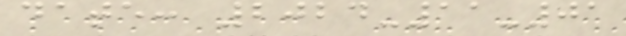date: 2024-11-01
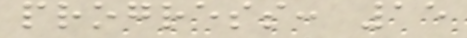progress: 15
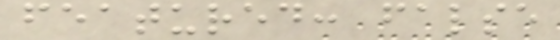featured: false
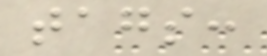tags:
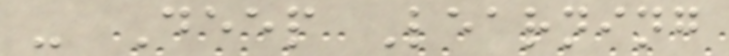- Deep Learning
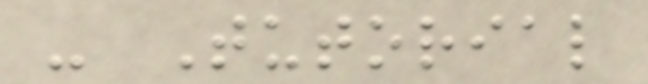- Tutorial
